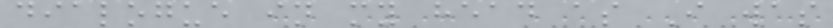dialogue in my head as I was
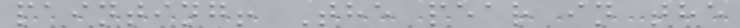painting! The pear in the
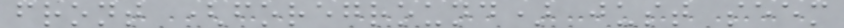front (foreground) just seem
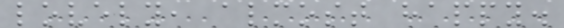lovely, almost happy.
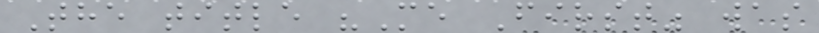The title "Me First" was
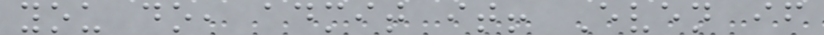you do, admit it! Even if
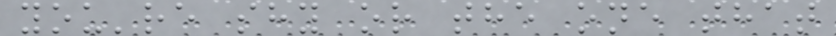you're shy or the one that
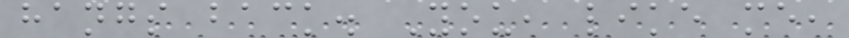hangs back. You, like me,
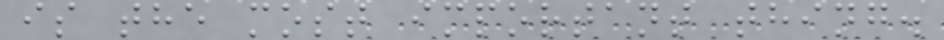is the most important thing.
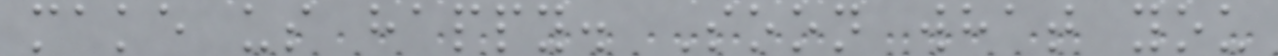make us happy. Soon what you
